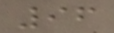96
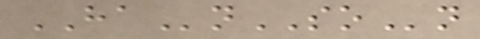HAnSOn
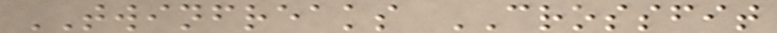TWINFREAKS CROSSFIT
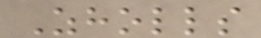Zholls
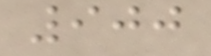900
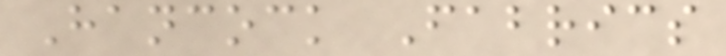Hancock Fabrics
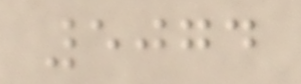5074
